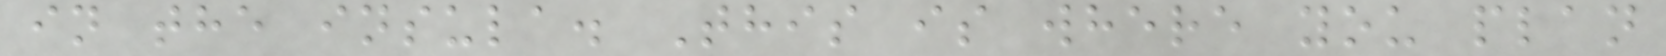in the insula. This is where you plan
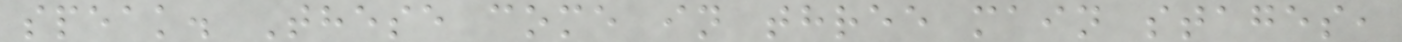speak. These come in three main stages,
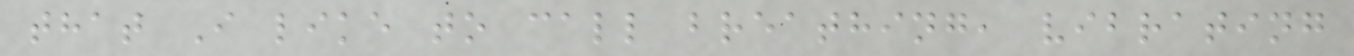that I like to call breathing, vibrating
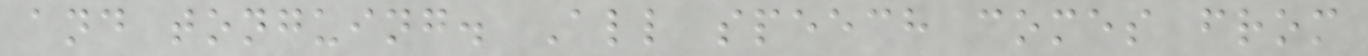and tonguing. All speech comes from
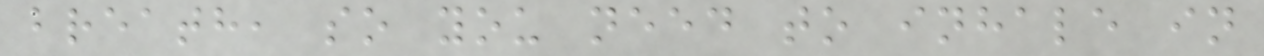breath, so you need to inhale in
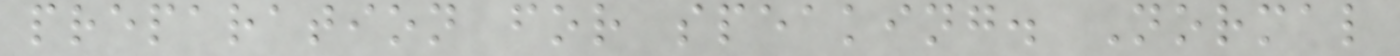preparation for speaking. Normal
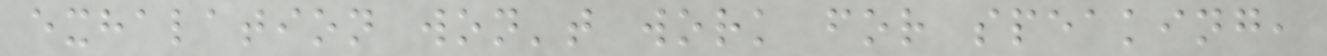exhalation won't work for speaking,
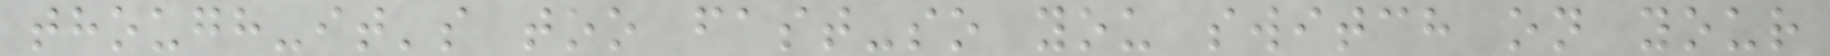though-it's too fast-so you switch on your
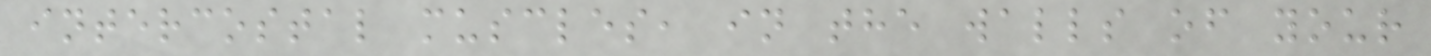intercostal muscles, in the walls of your
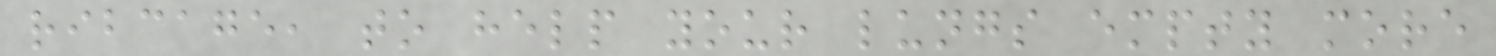ribcage, to help your lungs empty more
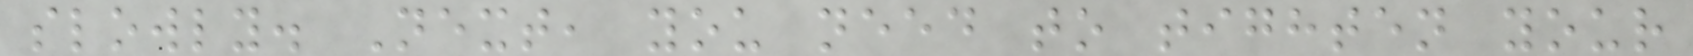slowly. Next, you need to tighten your
